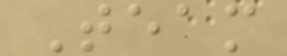Team
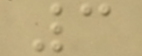3
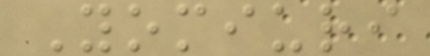Yomiuri
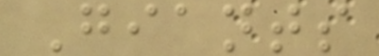Giants
